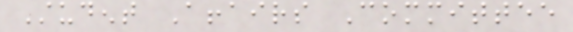Student Affairs Committee
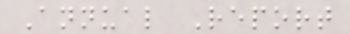Annual Report
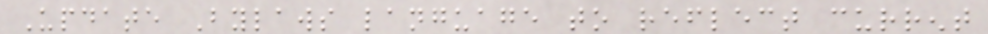Update Bylaws language to reflect current
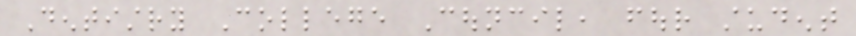Dentistry College Council, four student
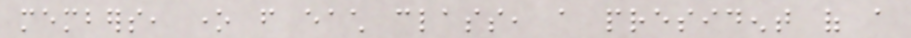members, one from each class, a president of a
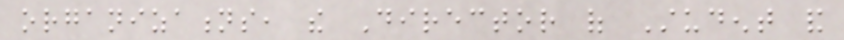organizations, the Director of Student and
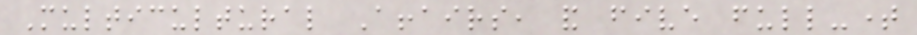Multicultural Affairs, and five full-time
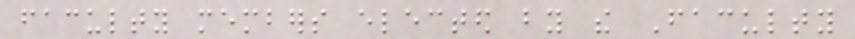faculty members elected by the Faculty
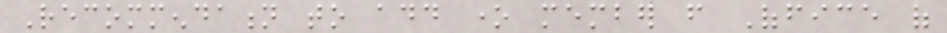Recommendation to add one member from Office of
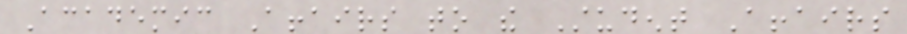Academic Affairs to the Student Affairs
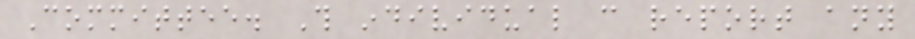Committee. This individual can report any
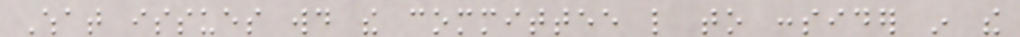What issues would the committee like to consider in the
